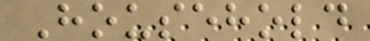Household
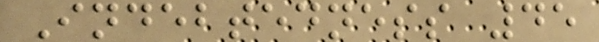Indebtedness 45
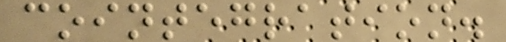cointegration.
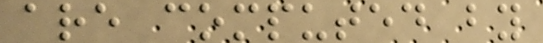are computed by
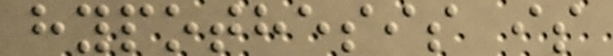hypothesis is
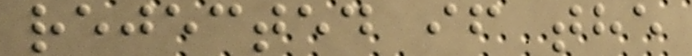rejected if the
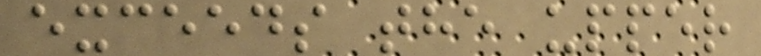exceeds the upper
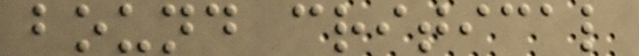bound critical
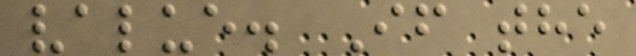value. If the
